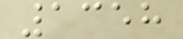1358
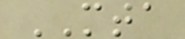MTA
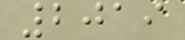2019
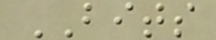BITS
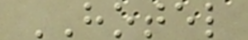HOTEL
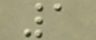1
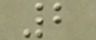2
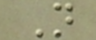N
